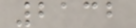2132
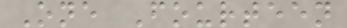One Fourteen
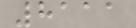8111
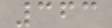363
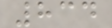834
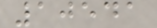10541
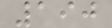190
